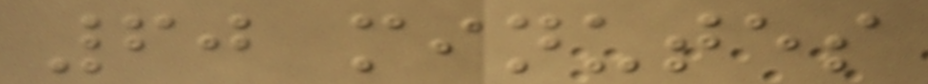60 minutes
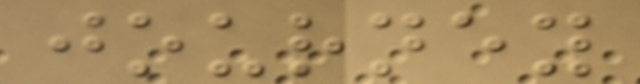journey
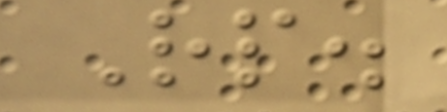Rp.
